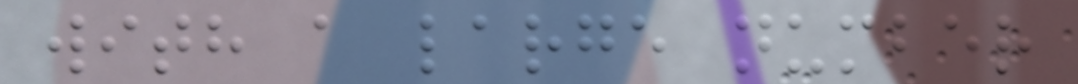with a large number
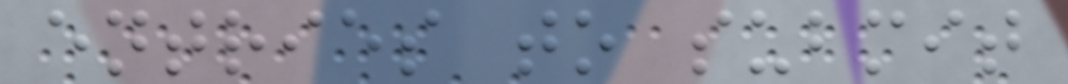entries to submit
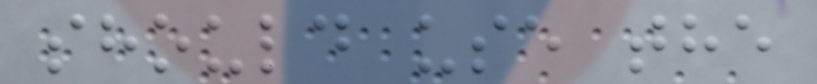should use the
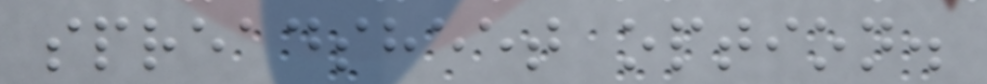spreadsheet option.
